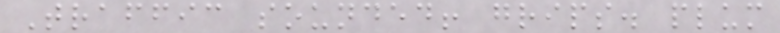Traffic sounded! grips. plum
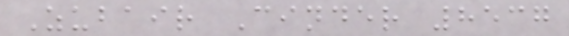Zubair Cinder 8537
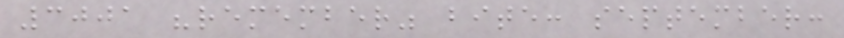3001 "remember" bite: september:
